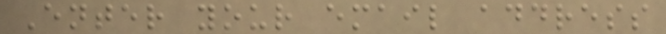Enter your email address
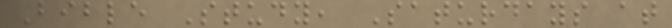Bible Study, Saturdays at
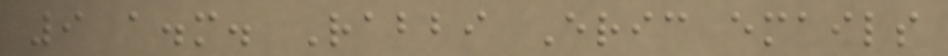9 a.m. Rabbi Eric emails
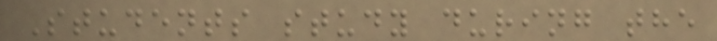Students study during the
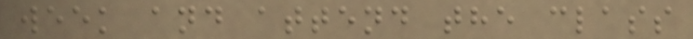week and attend the class
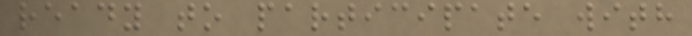ready to participate with
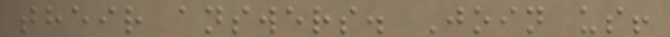their answers. Join us!
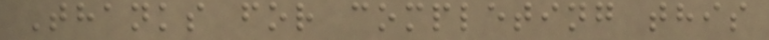Thanks for completing this
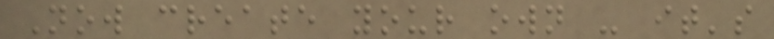Now create your own - it's
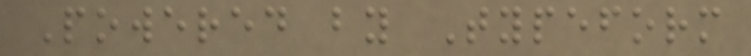Powered by Typeform
